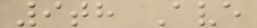9th Ave
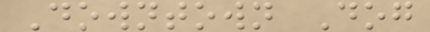Downtown Dog
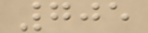705
